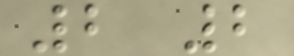2 2
